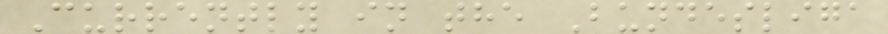Currently in the Bundesliga
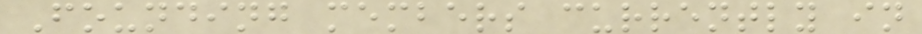Founding members currently in
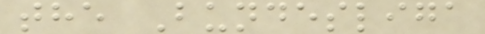the Bundesliga
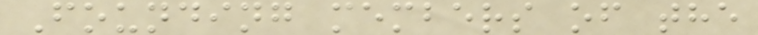Founding members of the
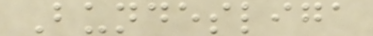Bundesliga
